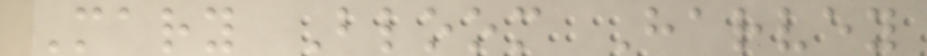Mary Bloom Harvey
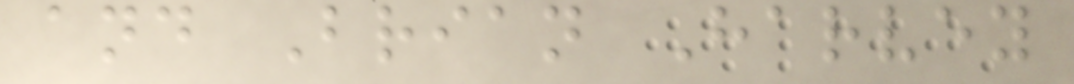and Brian Harvey
